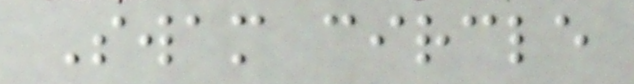Swam circle
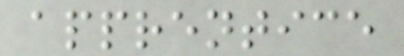apprentice
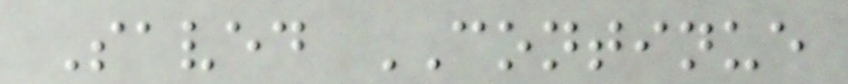Saved CONTINUE
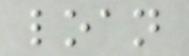loan
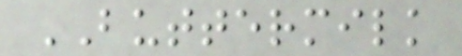BUTTERMILK
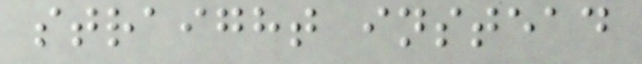straight instead
